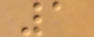1
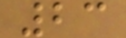23
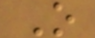O
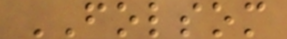FOLSOM
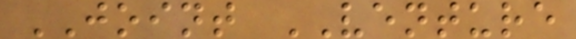JOINT VENTURE
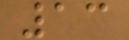13
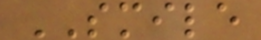SMILE
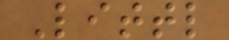Littl
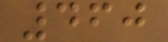460
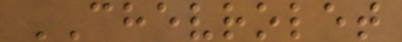CHEVROLET
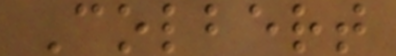Colbert
